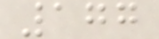177
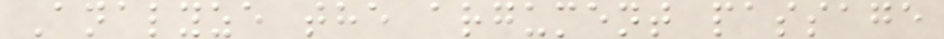Analyze the argument passage
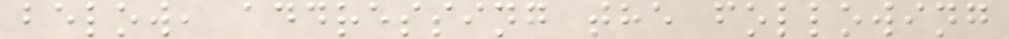below, addressing the following
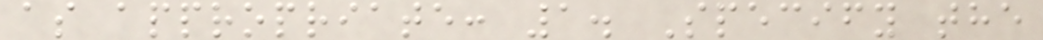as appropriate: 1. Specify the
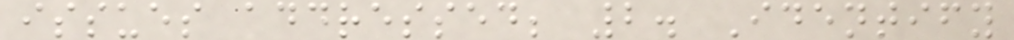issues addressed; 2. Identify
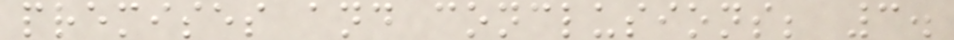premises and conclusions; 3.
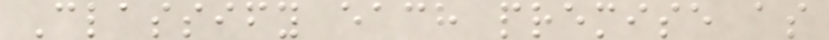Classify each premise as
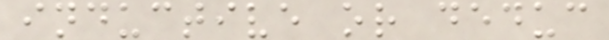inductive or deduc
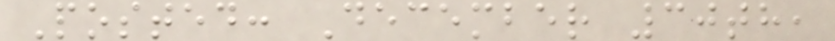Posted: December 30th,
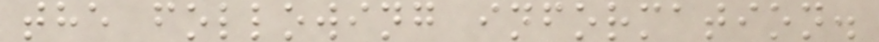the following information.
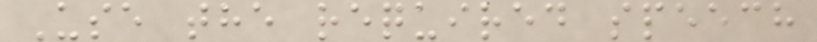Use the required speech
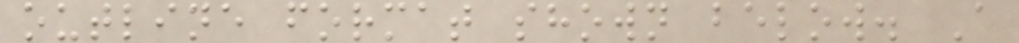outline format shown below. A
